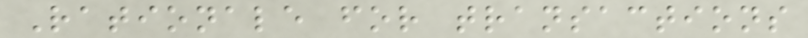Rationale for transactions
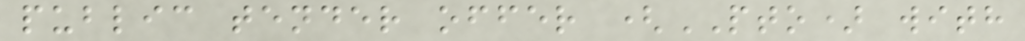public tender offer (PTO) with
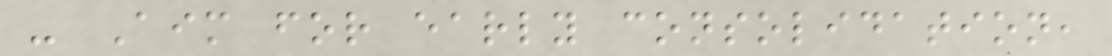- Aim for early consolidation,
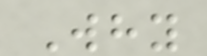Why
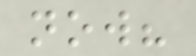now?
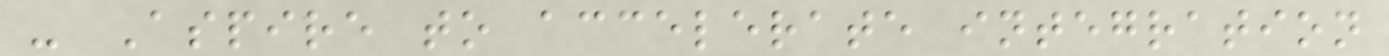- Aspire to accelerate integration
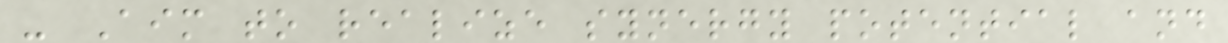- Aim to realize synergy potential and
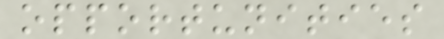opportunities
